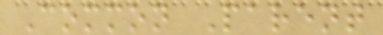Common Parent
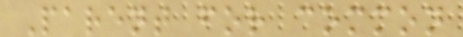Parent for common
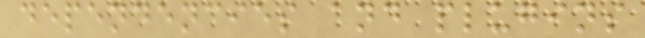dependencies and plugins
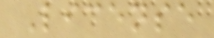License
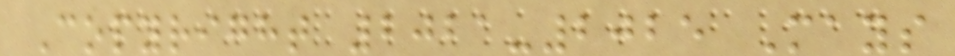Copyright 2021-2025 Mays
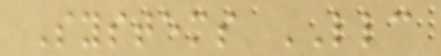Systems LLC
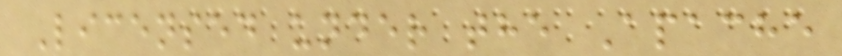Licensed under the Apache
